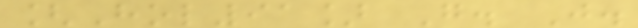[Hol91] G. J.
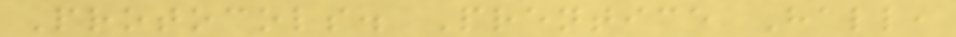Protocols. Prentice Hall,
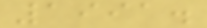1991.
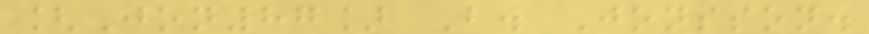[Jon87] B. Jonsson.
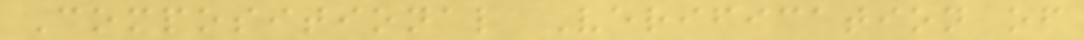Compositional Verification of
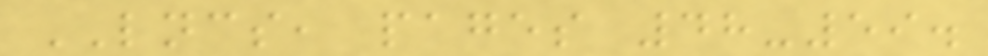LNCS, pages 48-59.
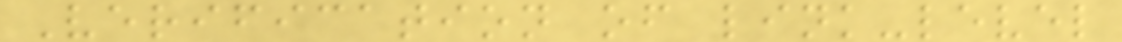Verification of link-level
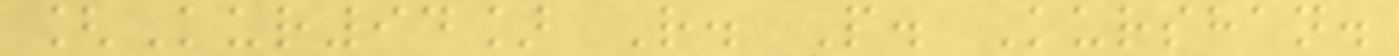[Kur94] R. P. Kurshan.
